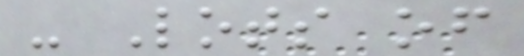- Lots of
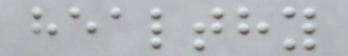healthy
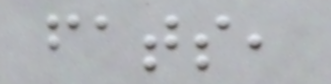fats,
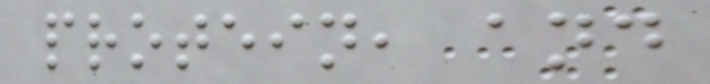protein, and
